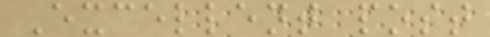Excellent post
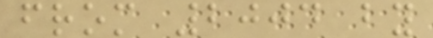from 2004 by
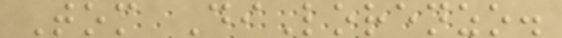Tom DiLorenzo.
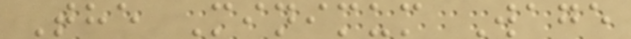The Minimum Wage
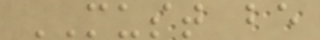MUST be
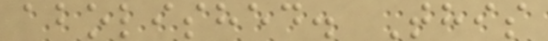abolished. This
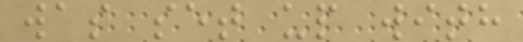was set up with
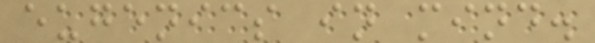eugenics in mind.
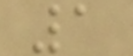1
